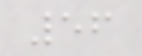56
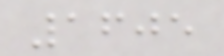1605
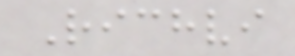Richvi
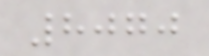8070
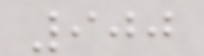900
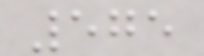575
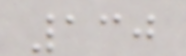130
